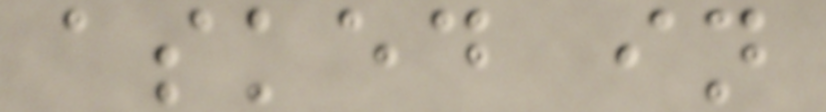asked in
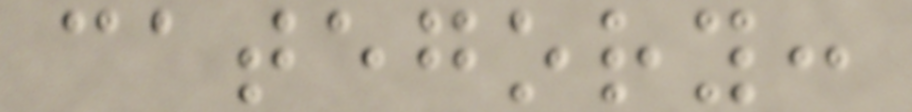category:
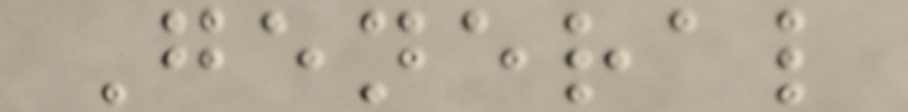General
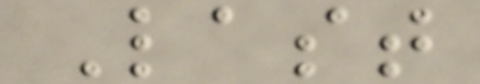Last
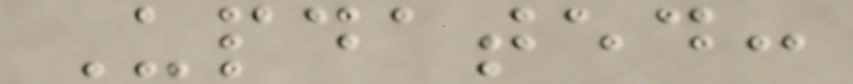Updated:
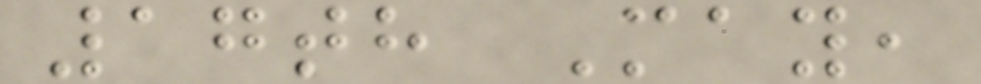17th May,
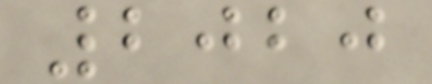2020
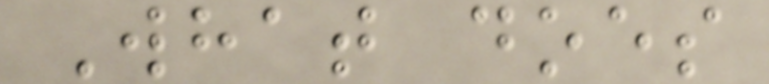What does
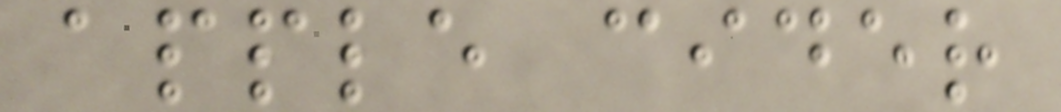apple cider
